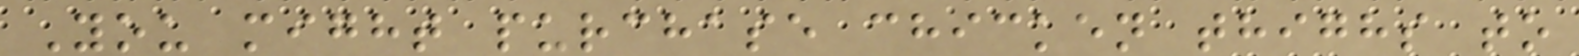You might purchase chicken thighs to
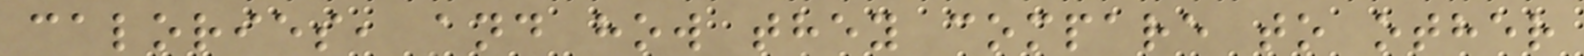calories, and how they compare to other
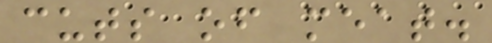cuts of meat.
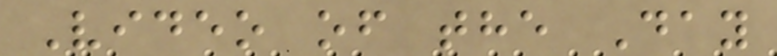Video of the Day
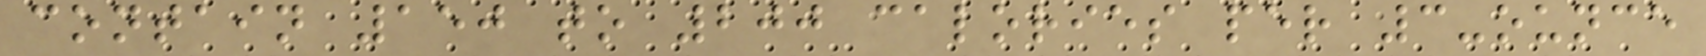contain 150 to 200 calories per 3-ounce
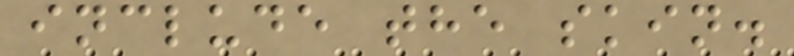include the skin.
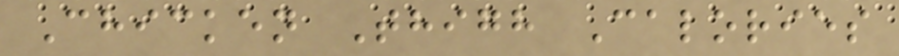Chicken Thigh Calories
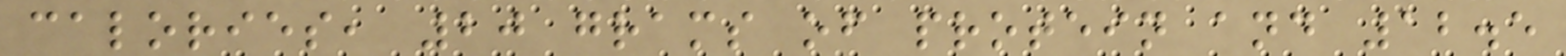calories, 20 grams of protein and 12.5
